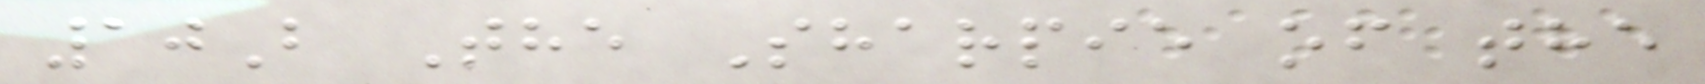10B The Sharpie of the
